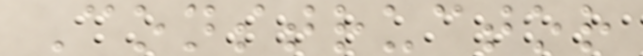Constructor
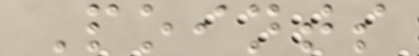Points
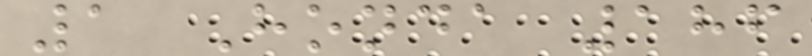1 Honda 186
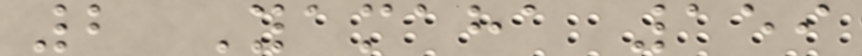2 Yamaha 159
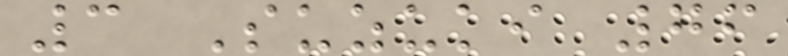3 Suzuki 76
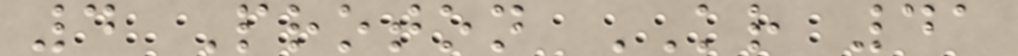4 Proton KR 41
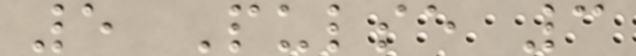5 Pulse 3
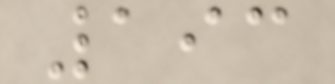193
